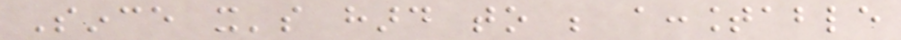Since it's hard to be accountable
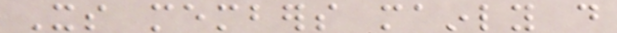Its members mainly do
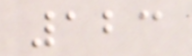123
